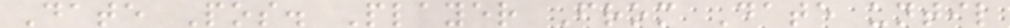Date Pos. Player From Date until
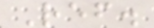Ref.
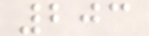203
